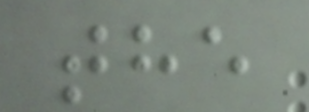the
